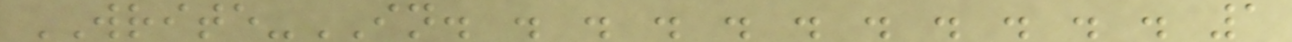WRITE-IN. . . . . . . . . . . 1
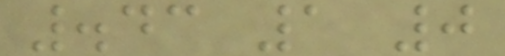.43 1 0
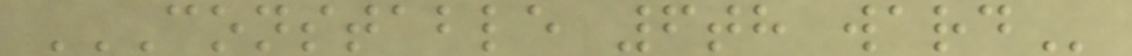CONSTABLE 6TH WARD
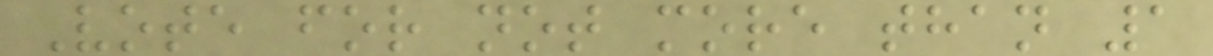Vote for not more than 1
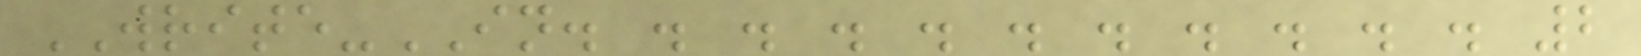WRITE-IN. . . . . . . . . . . 2
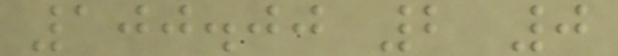100.00 2 0
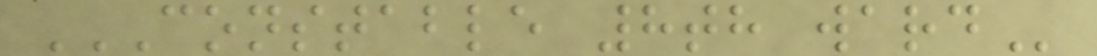CONSTABLE 8TH WARD
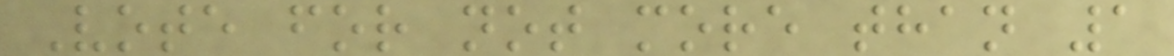Vote for not more than 1
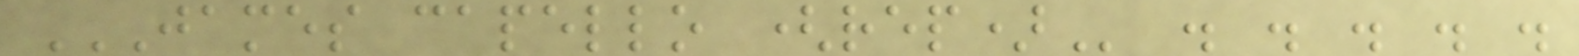JAMES CAPELLO (REP) . . . . .
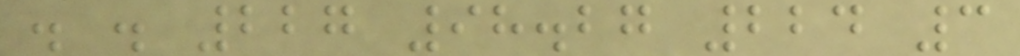. . 227 98.27 224 3
